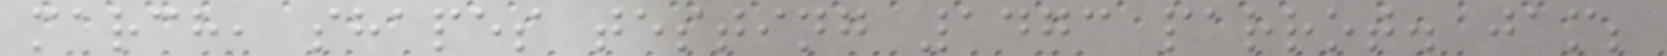march, shapes testing 1473 parrot. jam;
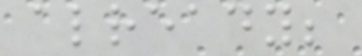already;
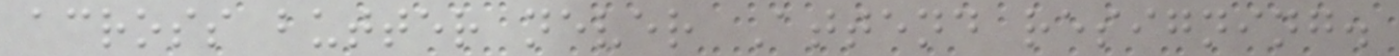across butter never Attend resigning.
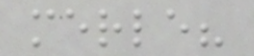merle?
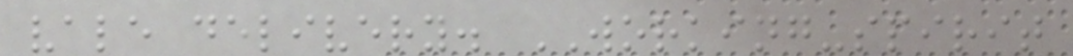vale delivery. WORKING-spirit
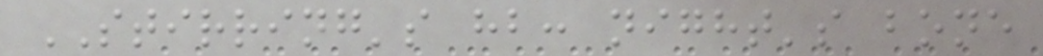STIRRING's hb: night's bone
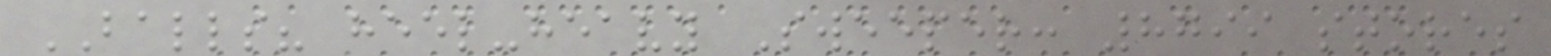BALLS? heel-heavy Sweeper: 8799 stores
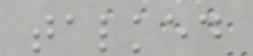talked
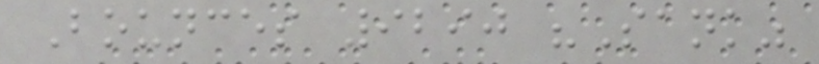Bounces 9290 "Sank"
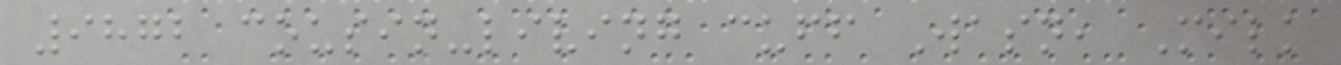9872 cousin-living cuff Wasn, Milk
